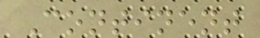Continent
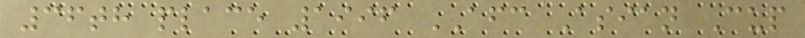36th place 1996 AFC Asian Cup
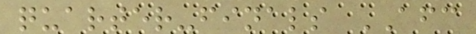quarter-finals AFC
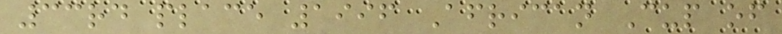33rd place 1996 African Cup of
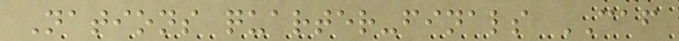Nations quarter-finals CAF
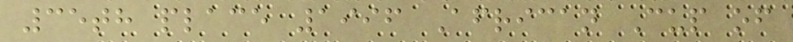35th place 1996 African Cup of
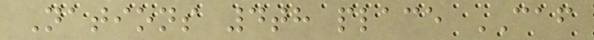Nations 4th place CAF
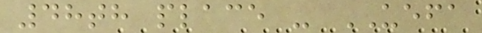48th place - UEFA
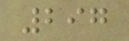297
